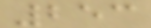253
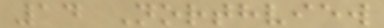14 Northview
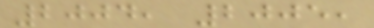2004, 2005,
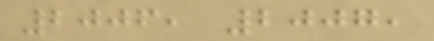2006, 2007,
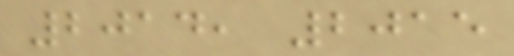2014, 2015
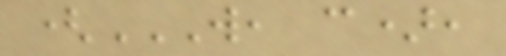(W, C),
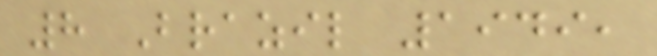8 Brazil 1949,
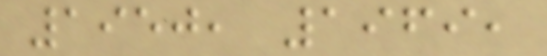1950, 1969,
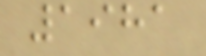1981
